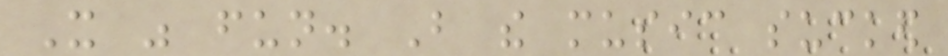It was fun. But the music sucked
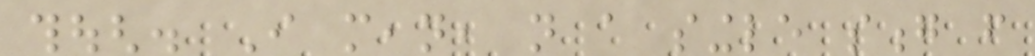though. I mean, not a single song from
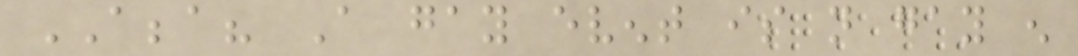ABBA? A gay event is not gay enough
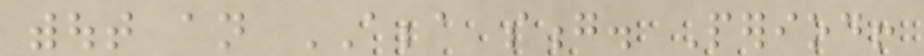without an ABBA song. Period!
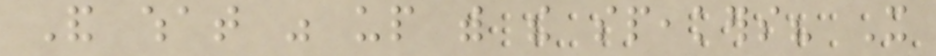And what was up with the speakers? It
